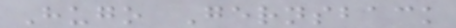Hugo Gernsback
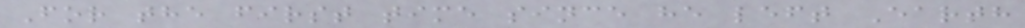For the first time since he left Earth
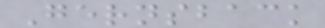Gernsback
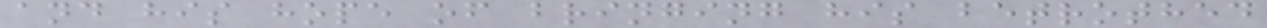and his hope of bringing his betrothed
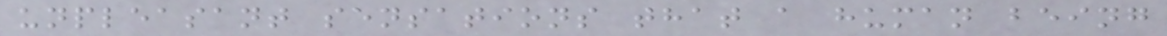unpleasant sensations that a human being
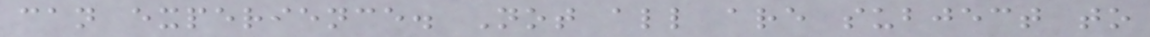can experience. Not all are subject to
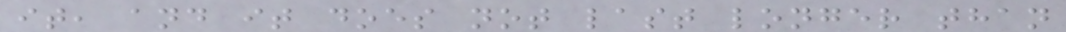it, and it does not last longer than
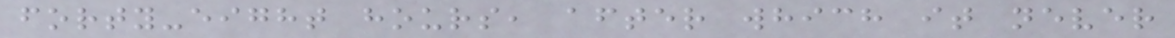forty-eight hours, after which it never
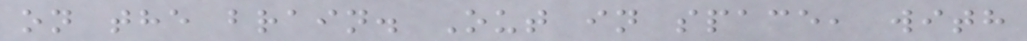on the brain. Out in space, with
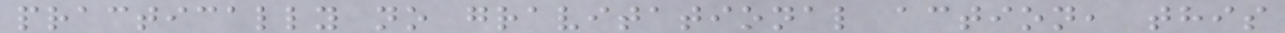practically no gravitational action, this
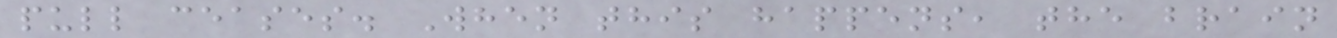pull ceases. When this happens, the brain
